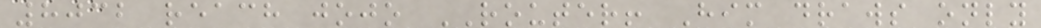8032 reach jojo ROUTER! Him draws only
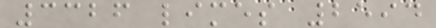3326 limes 2594
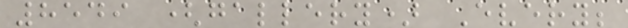8549 (gallery) Every;
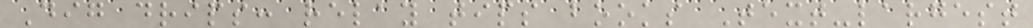Dig drips: relay tips books Text-largest
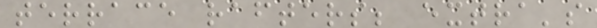terrace rafters; extra's
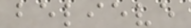believe
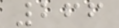266
